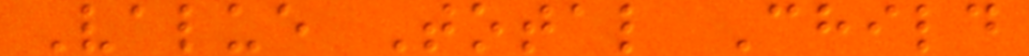Value Total Child
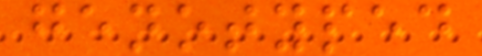genotyped
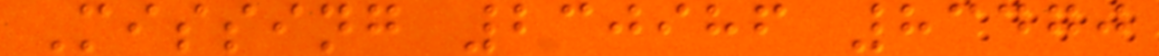Missing 230986 83470
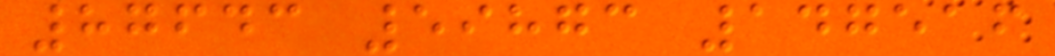87643 59873 147516
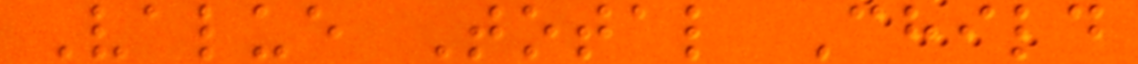Value Total Child
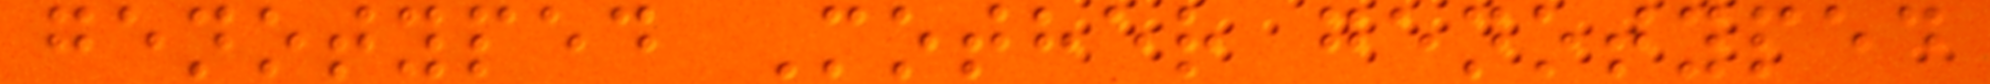genotyped Mother genotyped
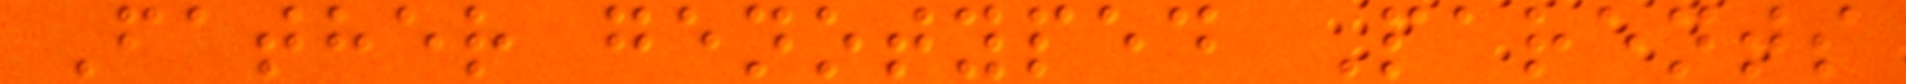Father genotyped Parents
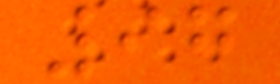97
